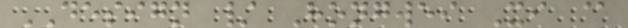DESIGN / Hongwei Xi @
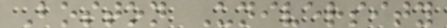Boston University
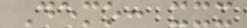Demo: xxx
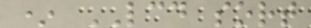* LCD sort
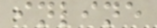inline
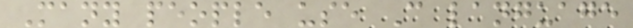Many people use C language
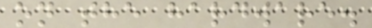on the hardware.
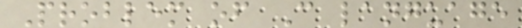Problem of C language
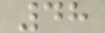48
